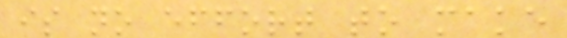is no effort to make
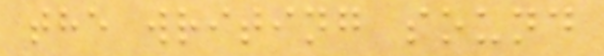the writing sound
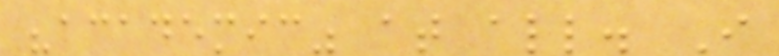"academic" at all. I
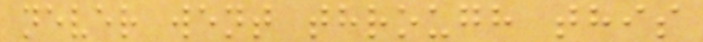never went through this
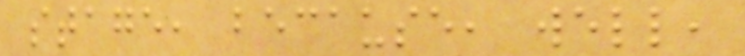stage, because, well,
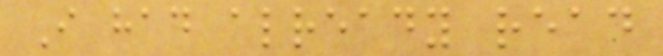I had already read
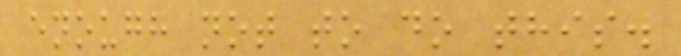enough not to do this.
